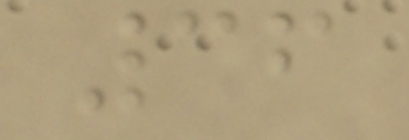36
